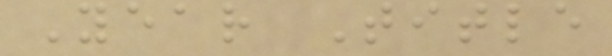Year Title
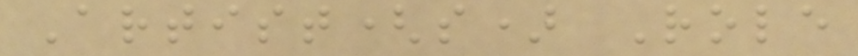Artist(s) Role
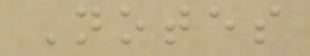Notes
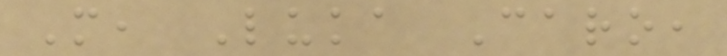M, Luka Caro,
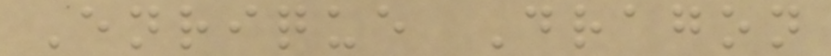Enrique Dragon
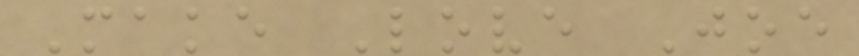Make Love Joe
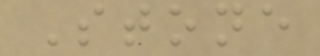Stone
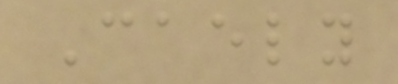Caely
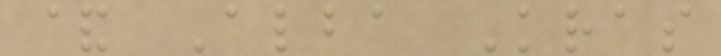& Alba Kras
